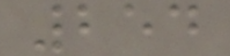254
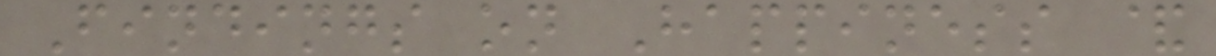Findings on Happiness &
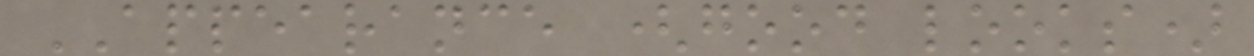APPEARANCE (good looks)
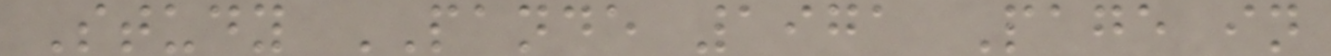Study PANDE 1971 Page in
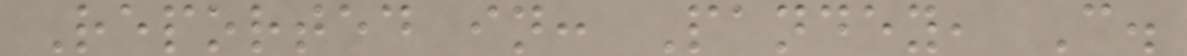Reported in: Pandey, C.
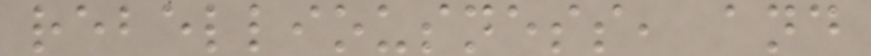rebelliousness, and
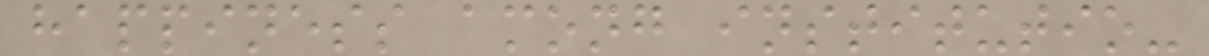happiness among institutio-
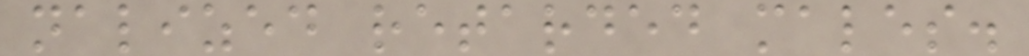nalized retarded males.
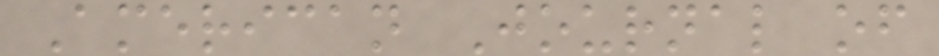American Journal of
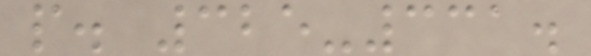p. 325-331.
